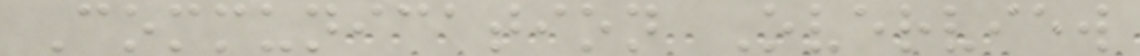Communication Overview
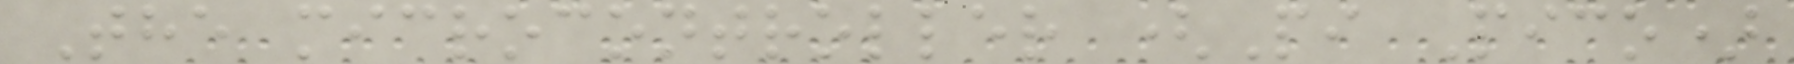The microcontroller (Pi Pico)
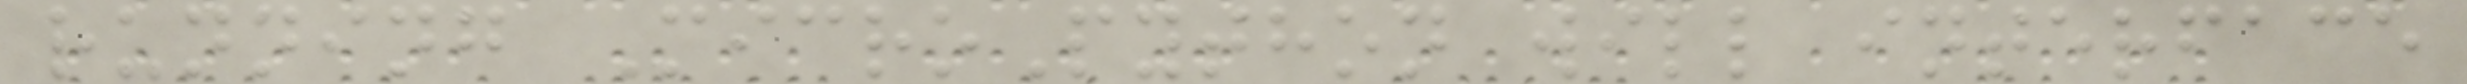running MicroPython will interface
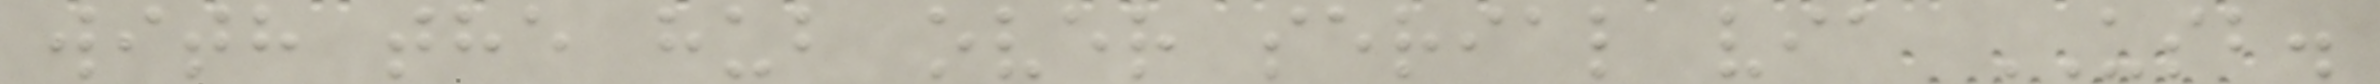with the hub over serial via USB.
